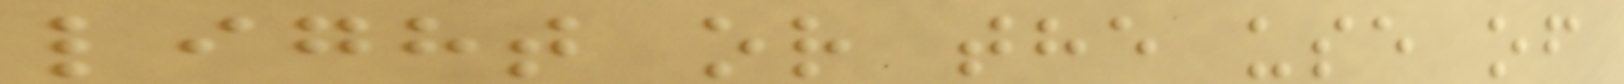light or the use of
